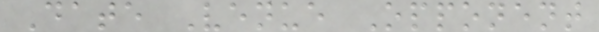Date Venue Opponent
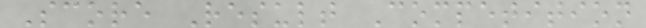Score Result Competition
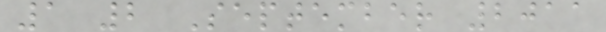1 2 September 2011
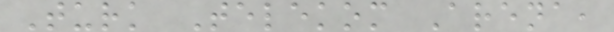Turk Telekom Arena,
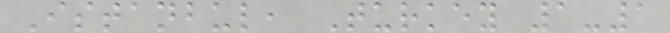Istanbul, Turkey 1-1
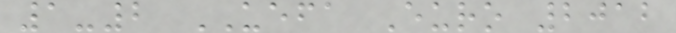1-2 UEFA Euro 2012
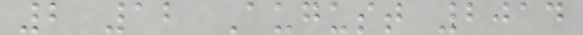2 12 August 2014
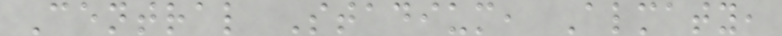Central Stadium, Almaty,
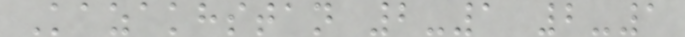Kazakhstan 2-1 2-1
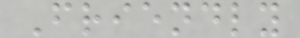Friendly
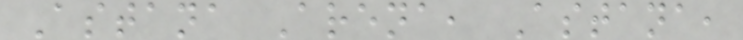Astana Arena, Astana,
